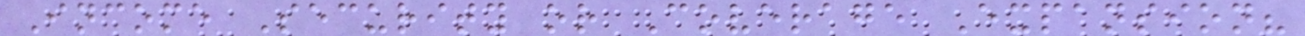Income Security or Coverage Expansion?
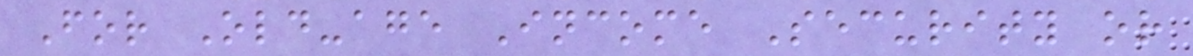For Old-age Income Security or
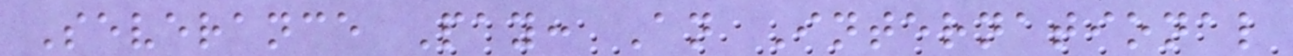Severance Pay: An International
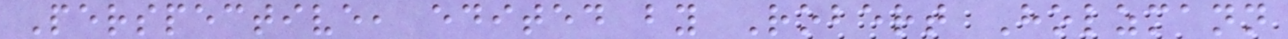Perspective, edited by Robert Holzmann
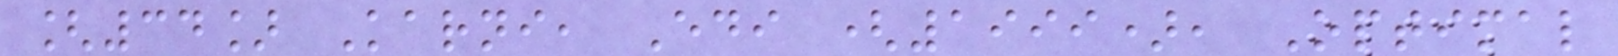[34] Karni, Edi (1999), Optimal
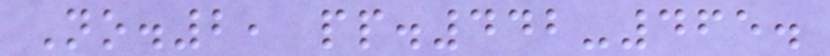No.2, pp.442-465.
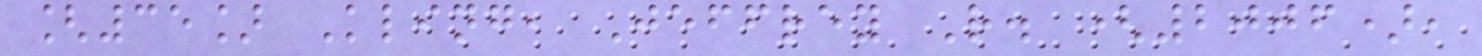[35] Kling, Jeffrey R. (2006),
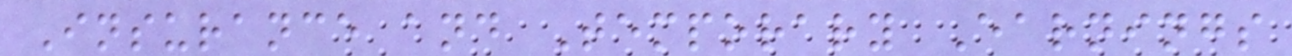Insurance and Temporary Earnings
